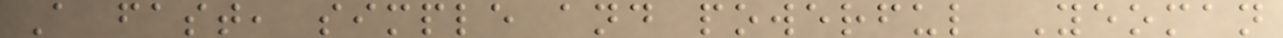A fast, simple and powerful Yeoman
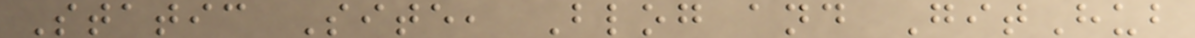Static Site, Blog and GitHub
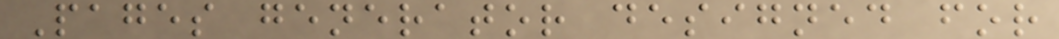Pages generator designed for
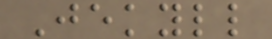Jekyll
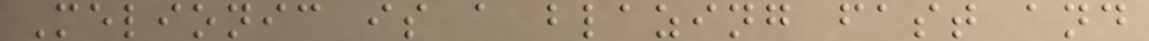Melionic is a blazing fast and
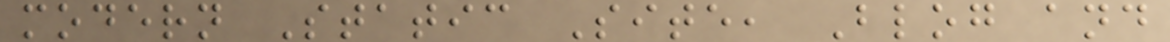modern Static Site, Blog and
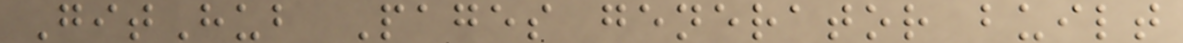GitHub Pages generator built
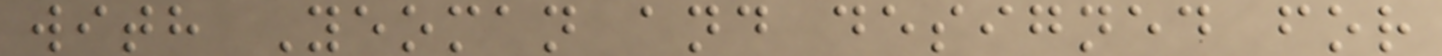with Yeoman and designed for
